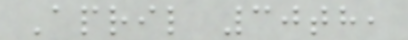April 30th,
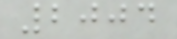2004
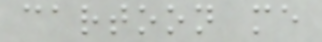cartoon me
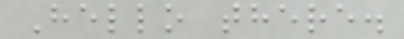Hello there.
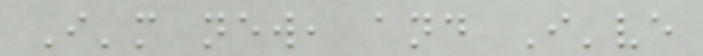I'm new, and I've
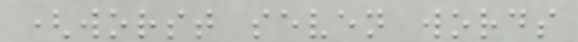(worst seven words
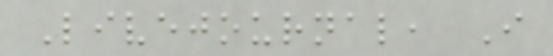Livejournal, I
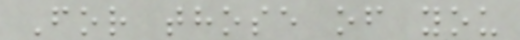For those of you
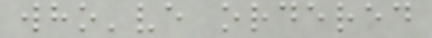who've ordered
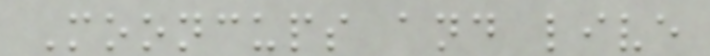Mooncups and live
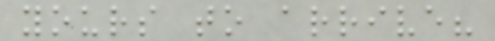yours to arrive?
